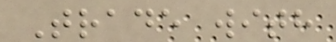Trade with
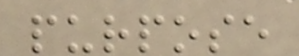purpose
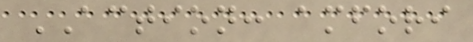ACTION: amfori
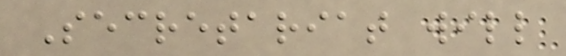Secretariat will
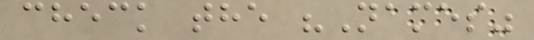check the "Names"
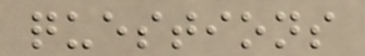questions
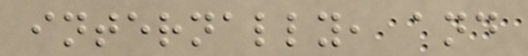internally, and
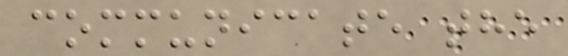communicate the
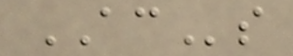ACs
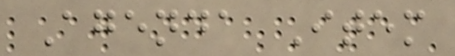Agenda Item
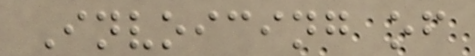Invoicing of
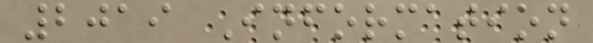2019 Information
